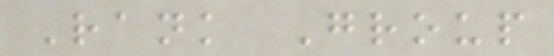Rank Group
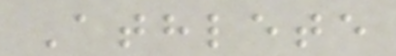Athlete
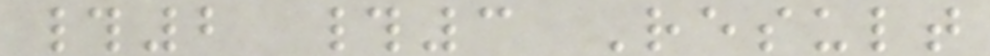#2 #3 Result
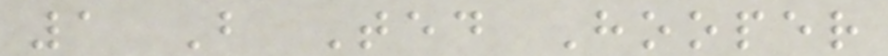1 B Ted Hooper
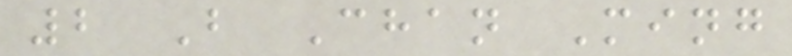2 B Chan Ming
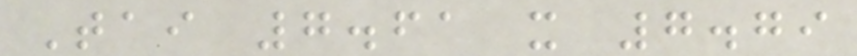Tai 7.61 x 7.79
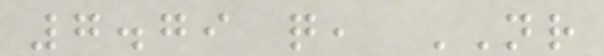7.79 q, NR
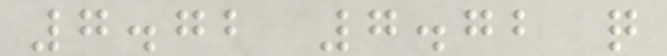7.72 7.72 q
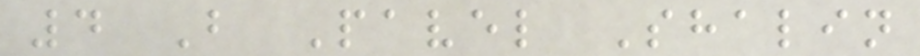4 B Pavel Shalin
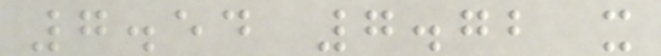7.54 7.72 x
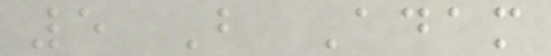5 B Adam
